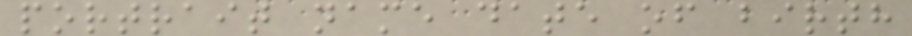portrait name date of birth
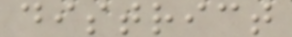district
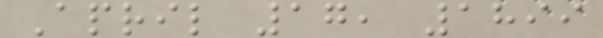April 17, 1899
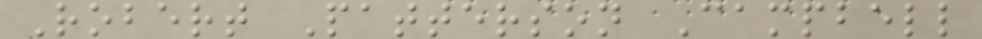Robert Patterson Campbell
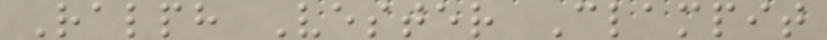Ralph Vester Clampit
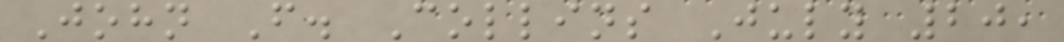John F. Collins July 20,
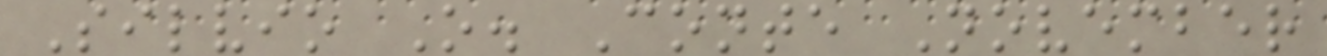Silvio O. Conte November
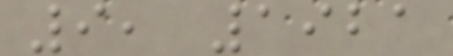9, 1921
